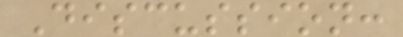Discussion:
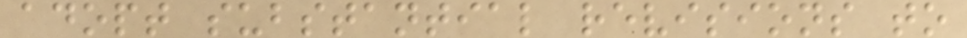adopt substantial revisions to
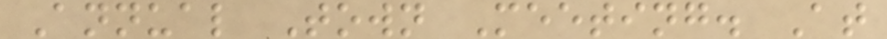Annual Town Meeting. At
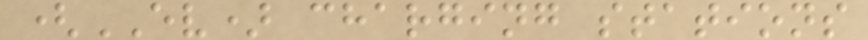(EV) charging stations
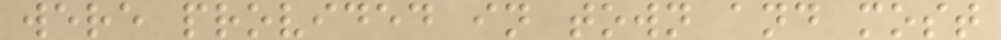were provided in town and most
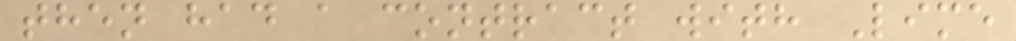then had a contract with Lime
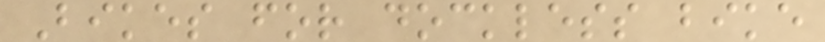Bikes for dockless bike
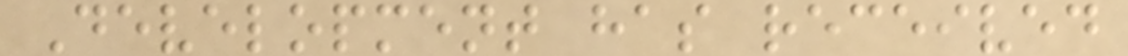Development has received
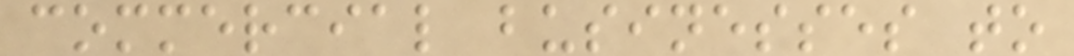commercial businesses to
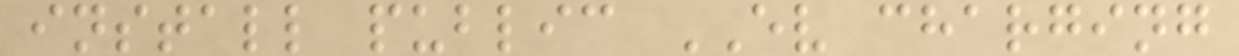install public EV charging
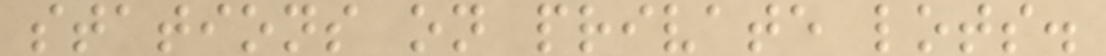stations on private lots.
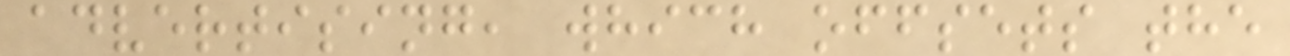advertising, which offsets the
